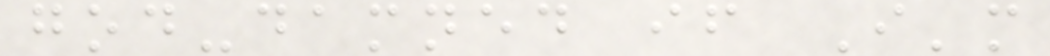god-damned if I'm
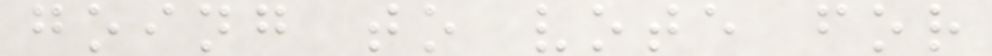going to vote for
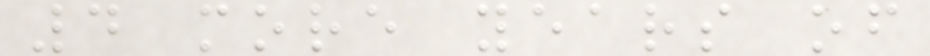4 more years of
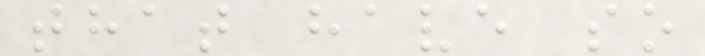that have so
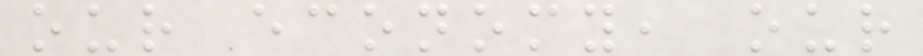our economy, our
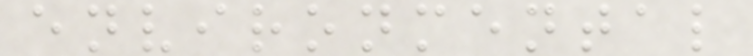environmental
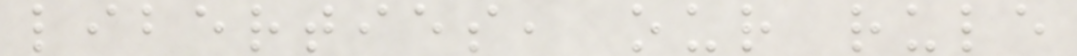liberties, our rule
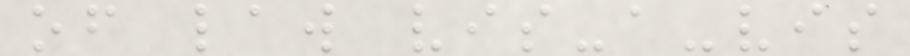of law vis-a-vis
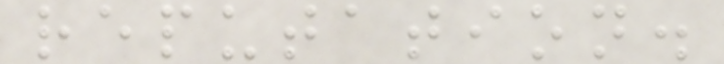reputation.
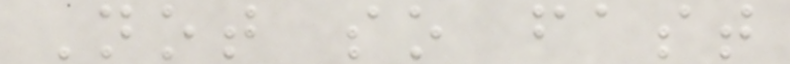Not so fast
